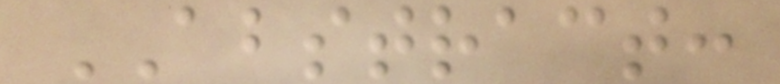ABSTRACT:
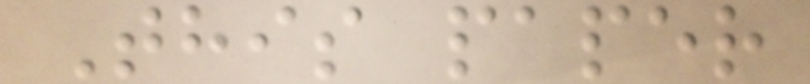This paper
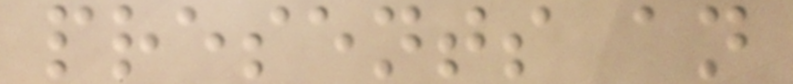presents an
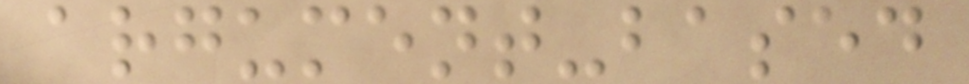argument-based
